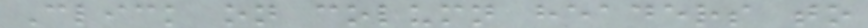Click on column headers to
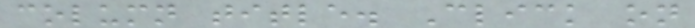column title. Click on
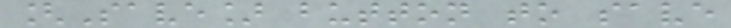[Save] button to save
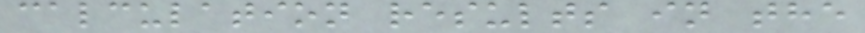calculation results in the
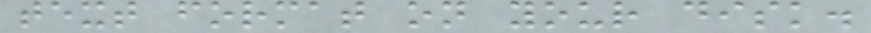text format on your disk.
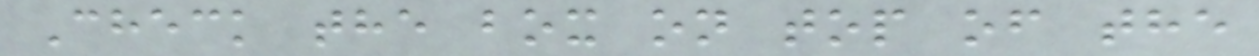Check the box on top of the
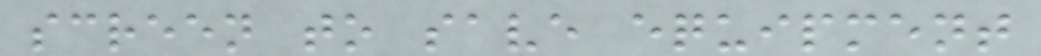screen to save equipment
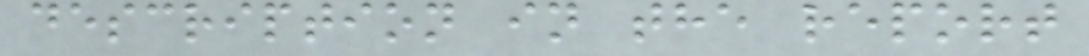description in the report
